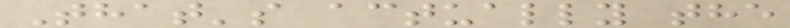That's actually the
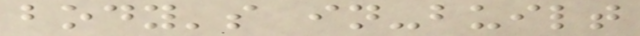body's in-built
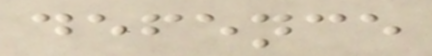defence
